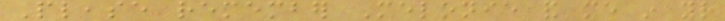Please remember Melonie and me in your
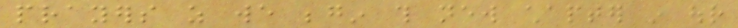prayers as we begin this new chapter in our
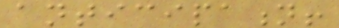anticipation!
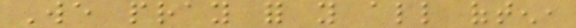We pray for you all often,
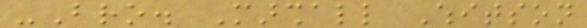-Bro. Marshall Whitson
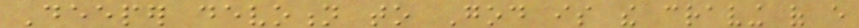Deeper devotion to God is the craving of every
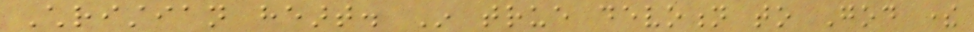Christian heart. In true devotion to God there
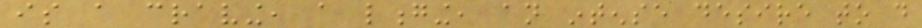is a craving, a longing, an intense desire to do
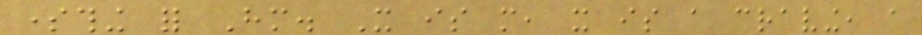something for Him. It is more, it is a craving, a
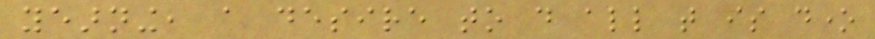yearning, a desire to do all that is done
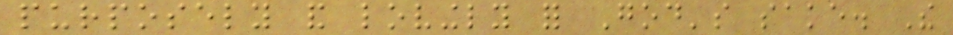purposely and lovingly for God's sake. The
